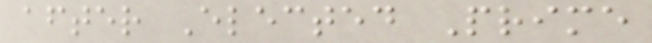after Elected Prime
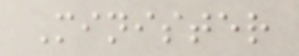Minister
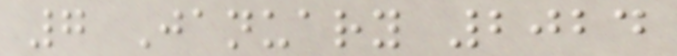7 January 2024
